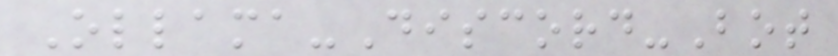Ollama-Discord-Bot
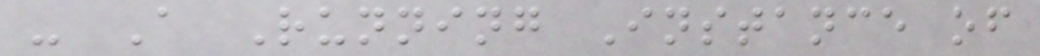- A Running Instance of
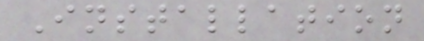Installation
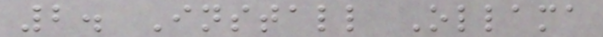2. Install Ollama
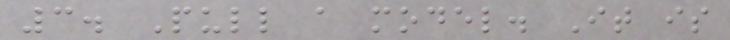3. Pull a model. It is
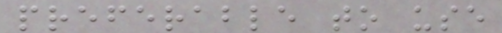preferable to use
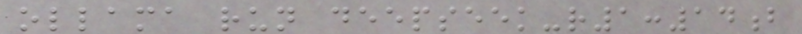ollama run deepseek-r1:14b
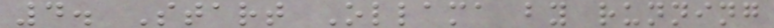4. Start Ollama by running
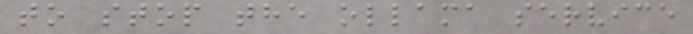to stop the ollama service
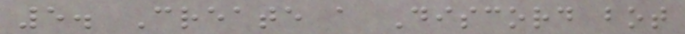5. Create a Discord bot
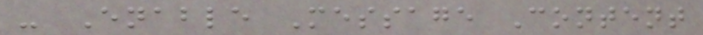- Enable Message Content
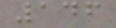146
